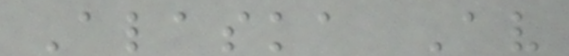Alaska Av
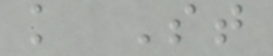k St
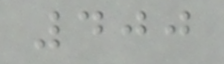400
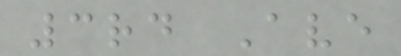3rd Ave
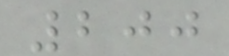200
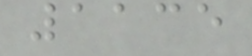1135
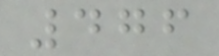476
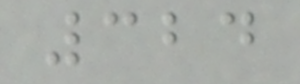324
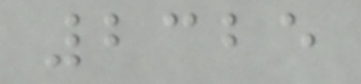2325
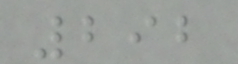292
